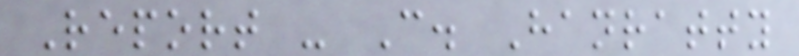Report - C. Hanratty
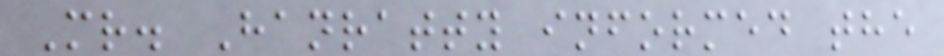Mr. Hanratty informed the
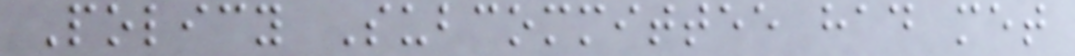Policy Subcommittee had met
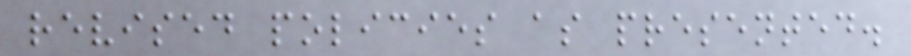revised policies as presented.
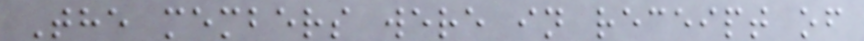The members were in receipt of
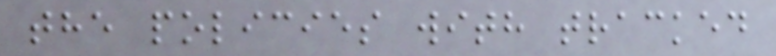the policies with tracked
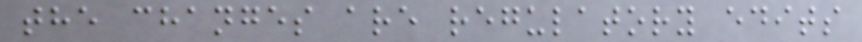the changes are regulatory edits
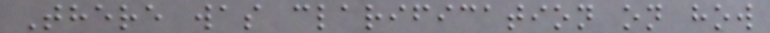There was clarification on how
